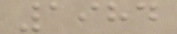1984
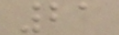21
